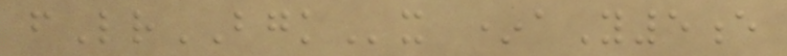fLrBGKx *aY5e
